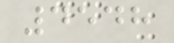4548
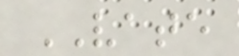VATE
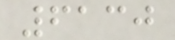6130
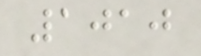1010
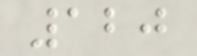120
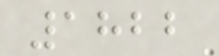1822
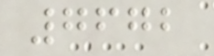7672
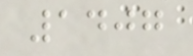1407
